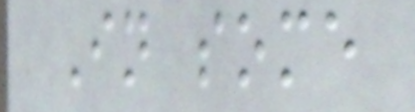In some
